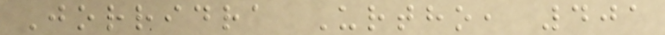Jorridra Urtho, 401
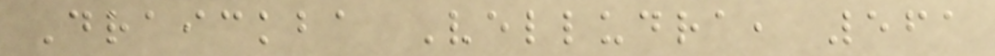Draickba Velludra, 561
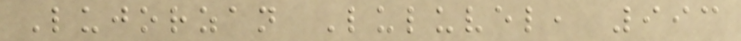Lujorzan Luluvel, 993
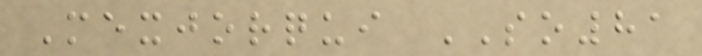Mexjorqui SO81
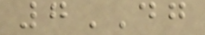7DG
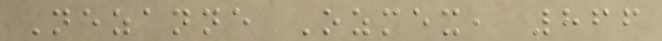Nezanne Ozmex, 866
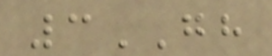3GH
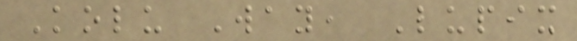Kolu Way, Lupix
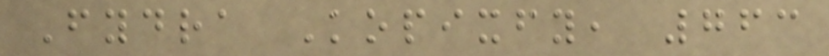Fydra Kopixfy, 763
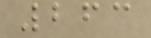263
